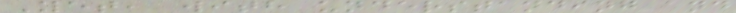Yet, with understanding and
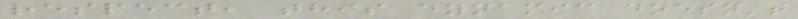respect, this dynamic doesn't
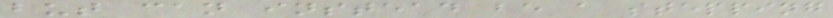but can instead be a stepping
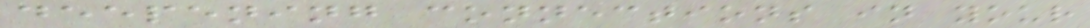deepening connections in your
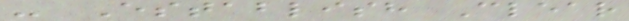- Establish Clear
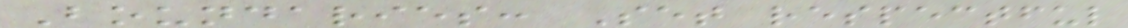Boundaries: Set respectful
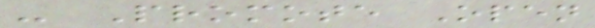- Promote Open
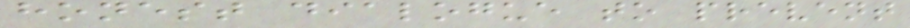honest dialogue to prevent
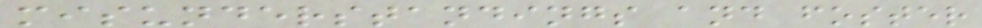misunderstandings and foster
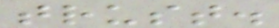trust.
